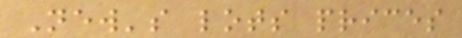New's lots prices
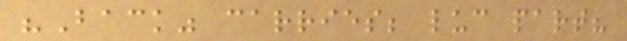"Back" carries; luc part?
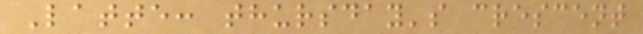Latte: thursday's crescent
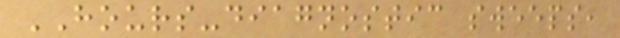HOURS-diagnostic sweeps,
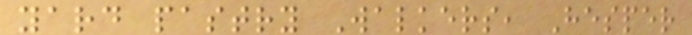yard pastry Walkers, Hesper
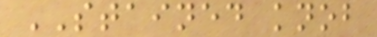STAINED knob
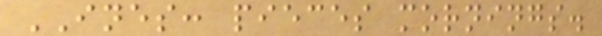INES: pieces mornings.
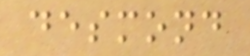desmond
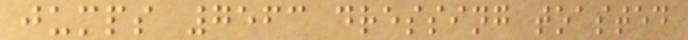jumps 7563 dressing toasted
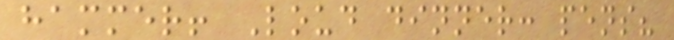hammer! Loud dinner: pens?
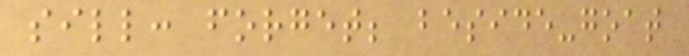sill: forget; beside-goat
